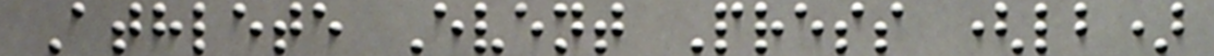Athlete Event Press (lb)
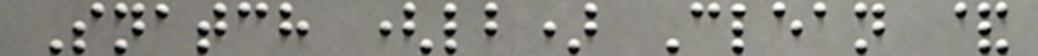Snatch (lb) Clean &
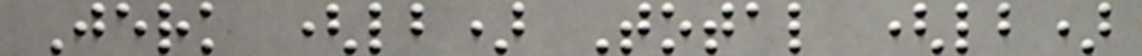Jerk (lb) Total (lb)
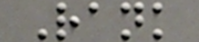Rank
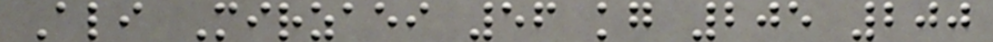Ali Mirzaei 56 kg 205 200
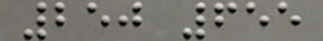250 655
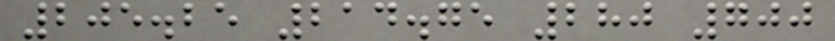205.25 214.75 280 700
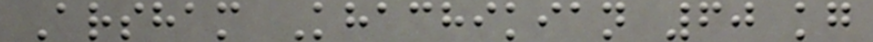Arsham Khachikian 60 kg
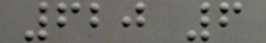620 6
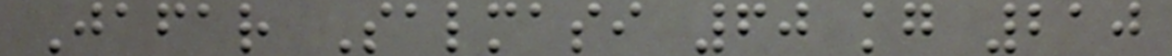Jafar Salmasi 60 kg 210
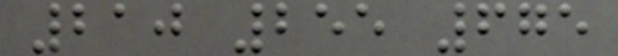210 255 675
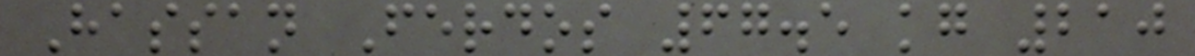Hassan Ferdos 67.5 kg 210
